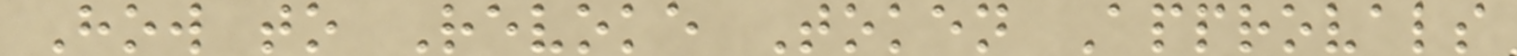How to Revoke Token Approvals
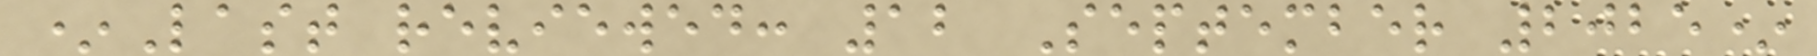*Last reviewed: 12 September 2025*
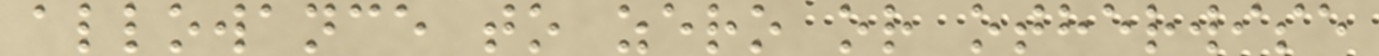allowance to zero or otherwise
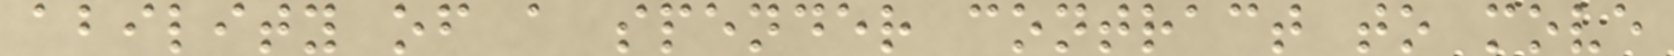ability of a spender contract to move
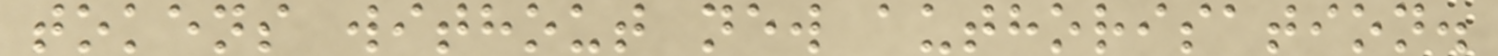tokens without new authorisation.
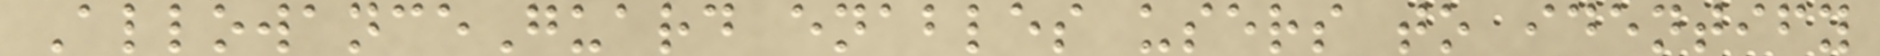AllowanceGuard enables users to identify
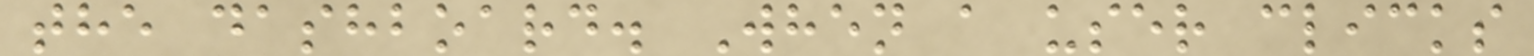the dashboard. When a user clicks
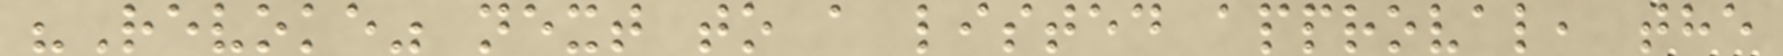"Revoke" next to a listed approval, the
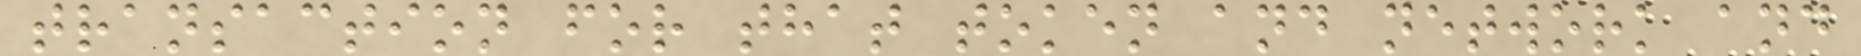transaction for that token and network and
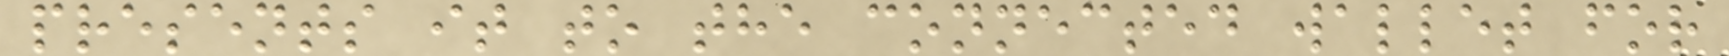presents it to the connected wallet for
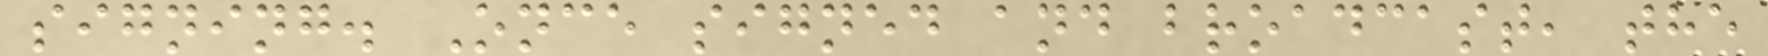signing. Once signed and broadcast, the
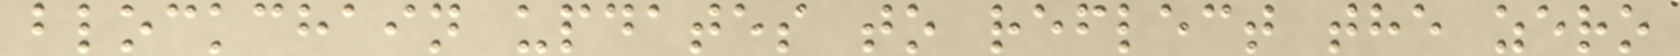blockchain updates to reflect the zero
